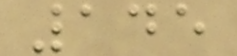145
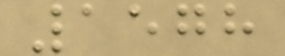1578
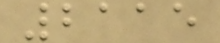2115
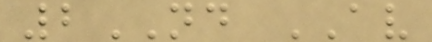2ND AV
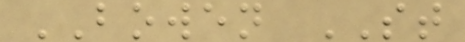BOWEN ST
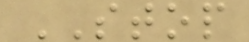STOP
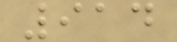914
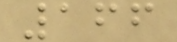166
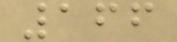166
